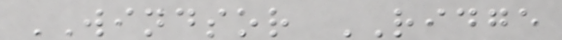WINDSOR RIDGE
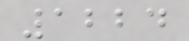1224
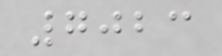7023
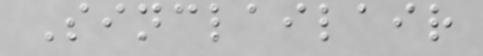Sinclailair
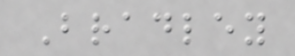Bradley
